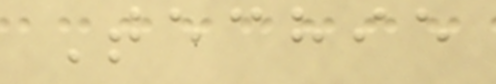Techie
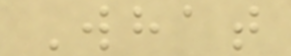What
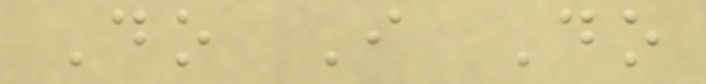Do I Do
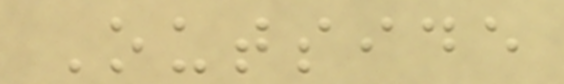Outside
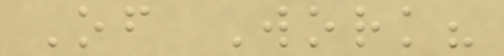Of Work?
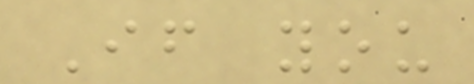If you
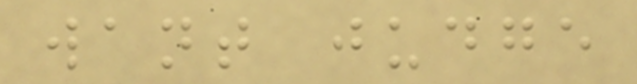want judge
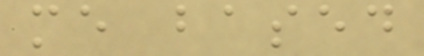me based
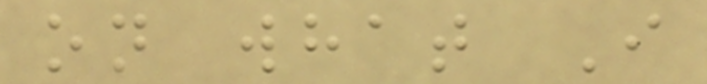on what I
